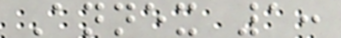Annex 1:
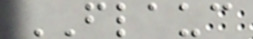FLAUC
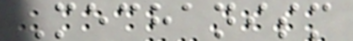Mechanism
